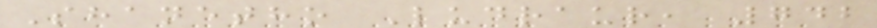Shanetho Ludraur, 742
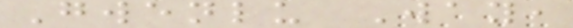Gwenlu Way,
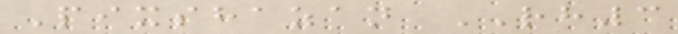Pixshazan RH3
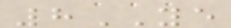8YE
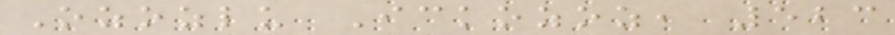Ozozlu Ickozoz, 523
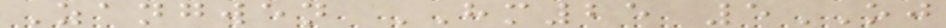Zangwen HM25 5OJ
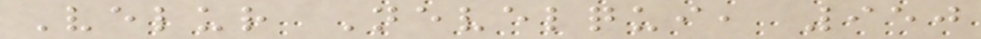Velur Nevelqui, 950
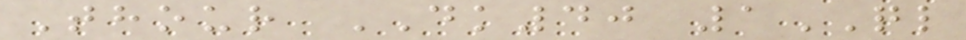Thour DK40 1QL
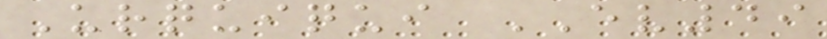Urquiqui EV49
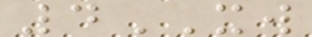4XW
